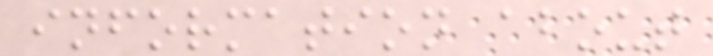information about
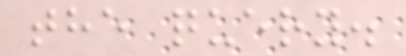the query.
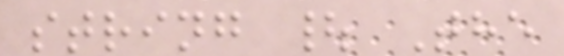string | The
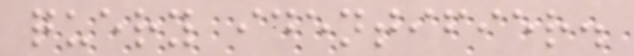query identifier.
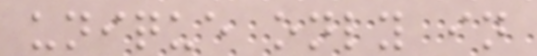unique only in
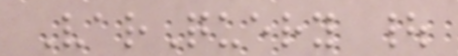VarQuery |
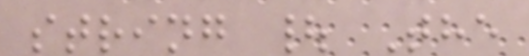string | The
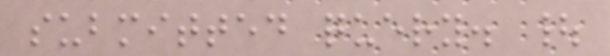submitted query. |
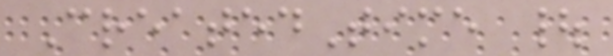CreatedTime |
